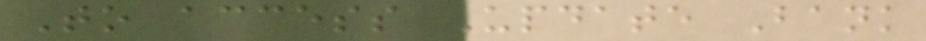To access Update Bank
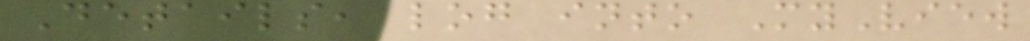Details, log into MyView
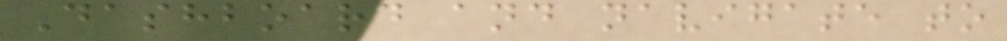Dashboard and navigate to
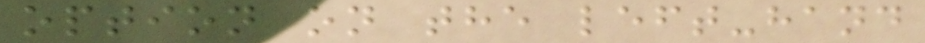option on the left-hand
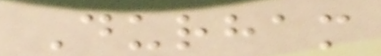Durham
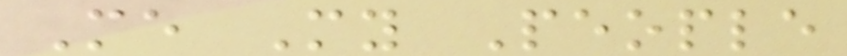Me My People
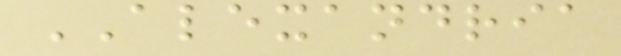ALEXANDRIA
